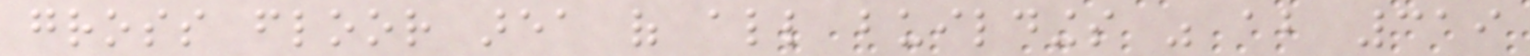gross floor area of all buildings was about 319
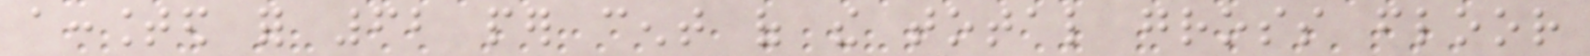accounted for 62 per cent of the total gross floor
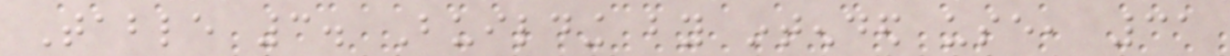Table 3. Building by intended use, 31
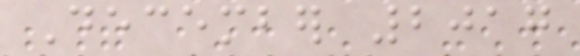December 2017
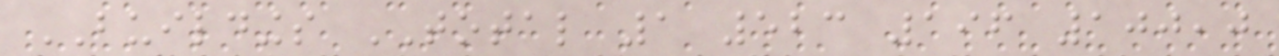BUILDINGS TOTAL 1 523 196 100,0
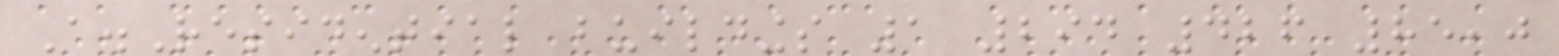A.Residential buildings 1 294 426 85,0
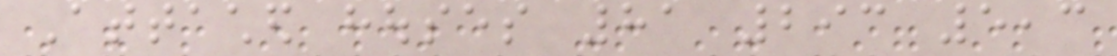Attached houses 81 293 5,3
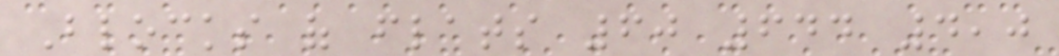Blocks of flats 60 644 4,0
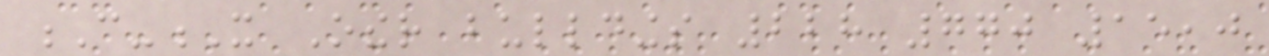C-X Other bulldings 228 770 15,0
